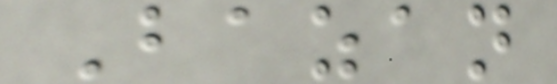Bazan
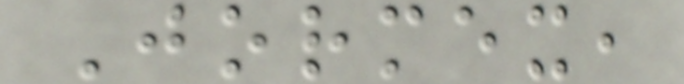Jormex,
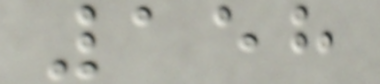158
